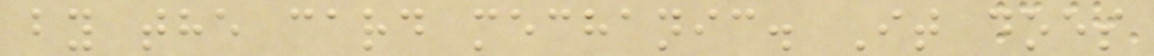by the card mechanic. It does
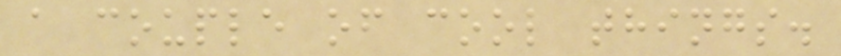a couple of cool things.
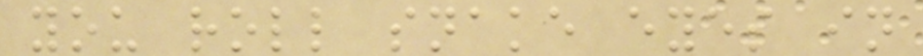you roll snake eyes in
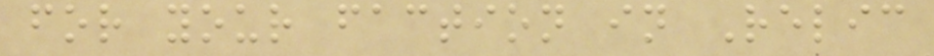for your faction in Relic
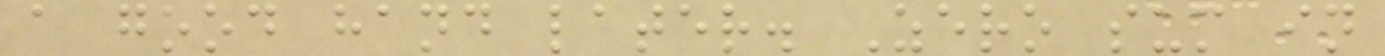a good hand later. Zero sum in
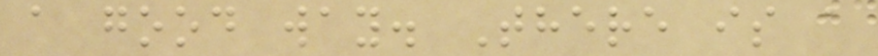a good way. There is a
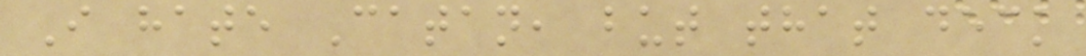I hate Catan, but that deck
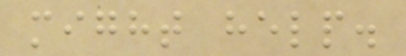might help.
